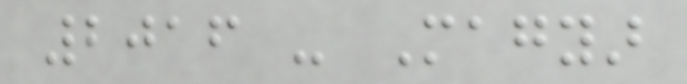2016 - Magyar
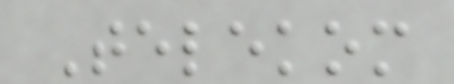Telekom
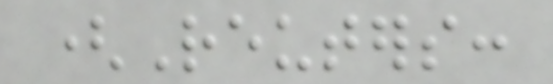(Reuters:
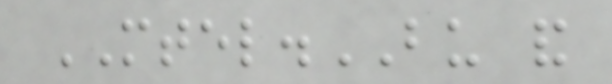MTEL.BU and
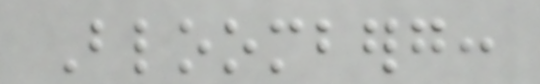Bloomberg:
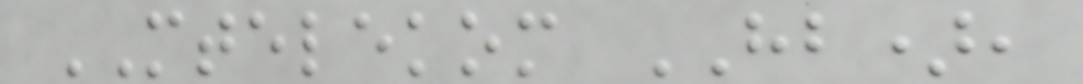MTELEKOM HB),
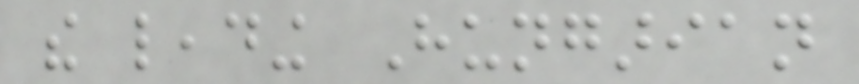the leading Hungarian
